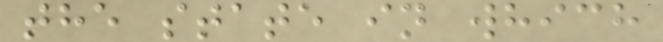the state in which
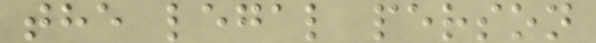the legal person
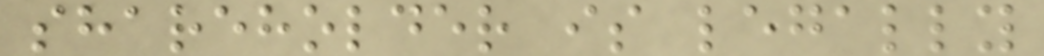shareholder is legally
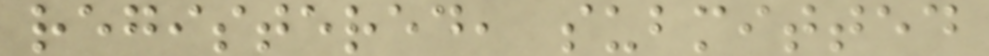registered, submitted
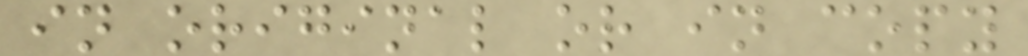in original or in copy
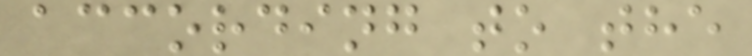according to the
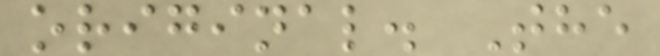original. The
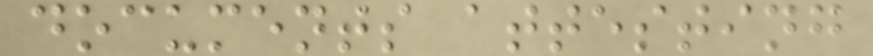documents attesting
